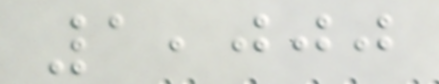1,000
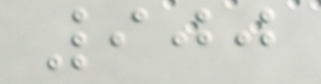900
